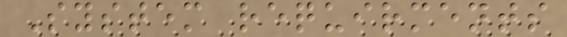System requirments
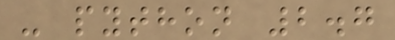- python 2.7
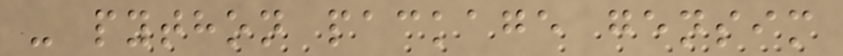- python package gensim
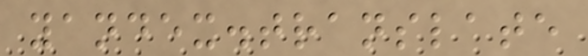yandex.translate
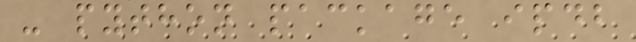- python package ipdb
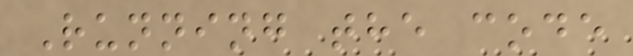Running the code
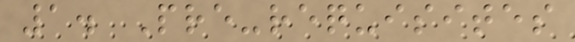1. Pre-requisites
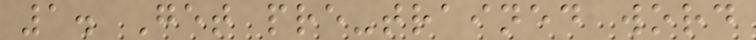1. Get pre-trained word
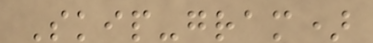Skip-gram)
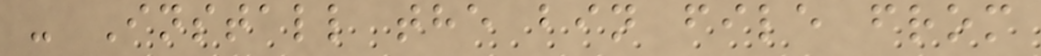- Install the bin file from
